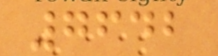7642
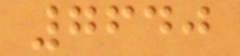7640
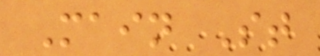Main St
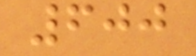600
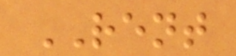RENT
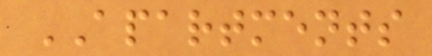APARTMENTS
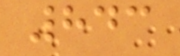843
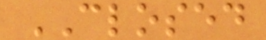CLOSED
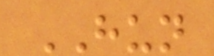HUN
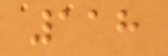118
